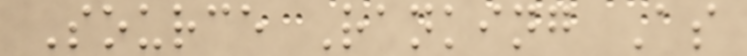Source Ranking As
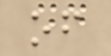of
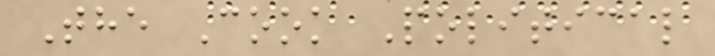The Cook Political
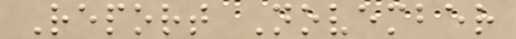Report November
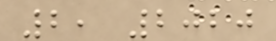2, 2020
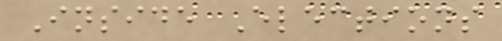Inside Elections
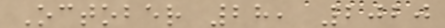October 28, 2020
